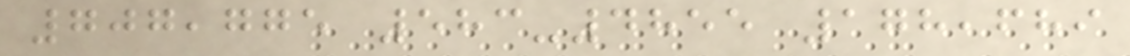707,775 583-4855 178,689
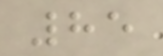85
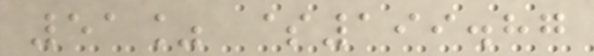51% $199.87
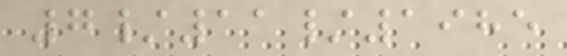7/11/1985
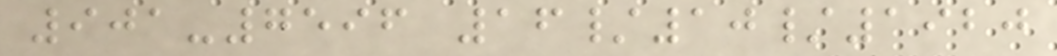901-7596 16/10/1920
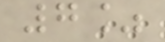7%
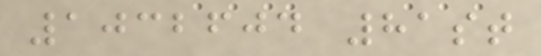1032604 81st
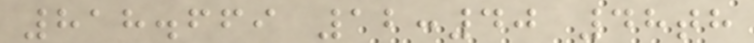818.669 12:40 48th
